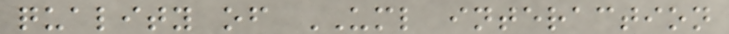quality of UML interaction
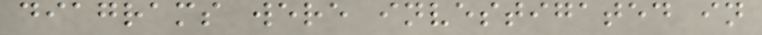diagrams were investigated in
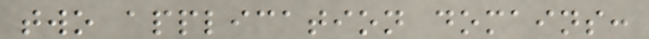two application domains:
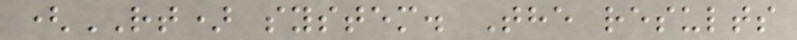(RT) system. The results
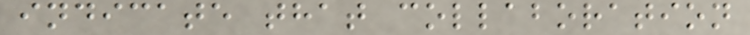indicate that collaboration
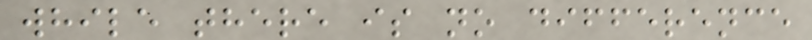while there is no difference
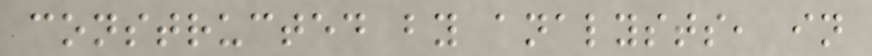constructed by analysts, in
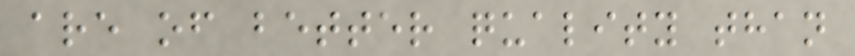are of better quality than
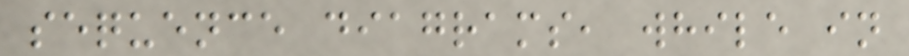sequence diagrams, while in
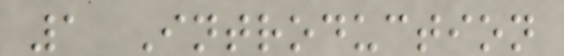1 Introduction
